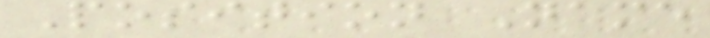Position Name
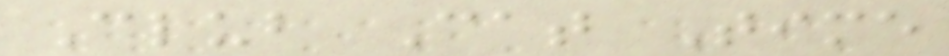Club Cat Time
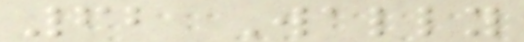62 Wally
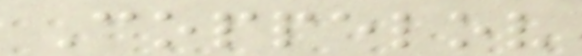Coppelov
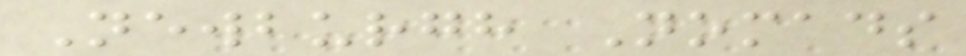Newburgh Nomads
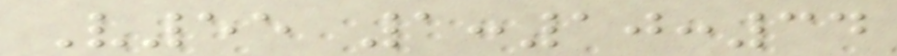V55 1:10:34
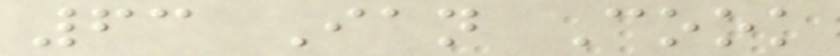63 Ian Cook
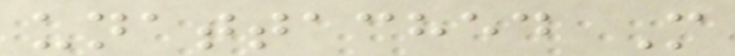unattached M
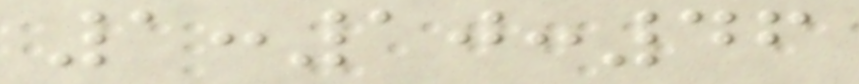1:10:46
